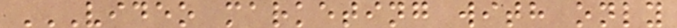VIDEO MARKETING WITH ONLY
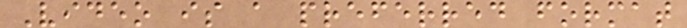Video is a preferred format
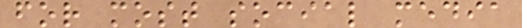for most social media
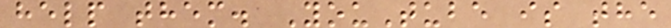help them. YouTube is the
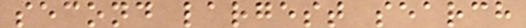second largest search
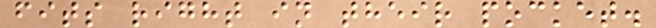fits right in their pocket.
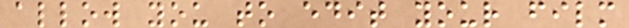allow you to edit your film
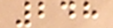248
